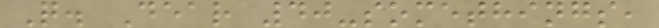Q. Dear 40-somethings,
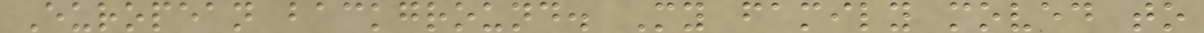European background. My family moved to
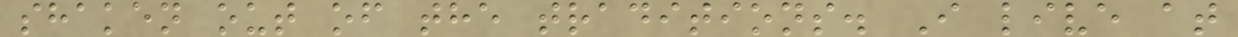shaken out of the traditions. I live at
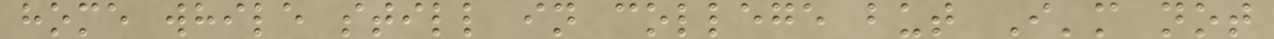home while still in college but I'm not
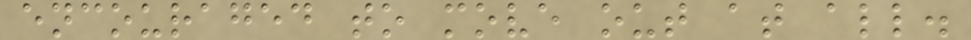encouraged to move out at all.
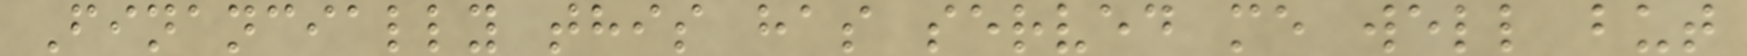Financially this has served me well but
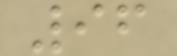96
